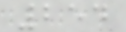254
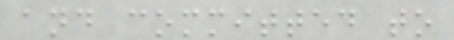and committed to
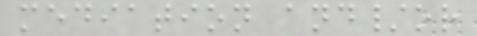mediation and/or
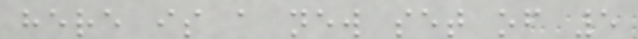here is a new set of 5
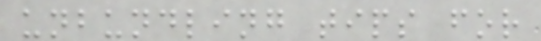unbundling tips for
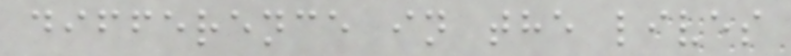difference in the lives
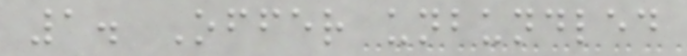1. Offer unbundled
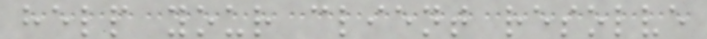help your client resolve
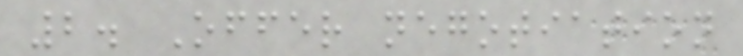2. Offer negotiation
